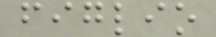figlio
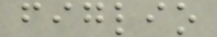figlio
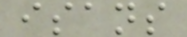isans
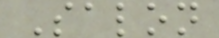Salon
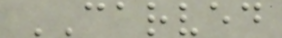CARVED
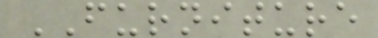FURNITURE
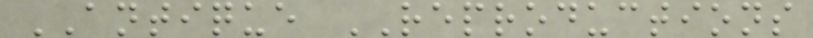ANTIQUE REPRODUCTIONS
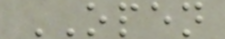OPEN
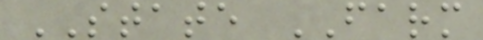STATE FARM
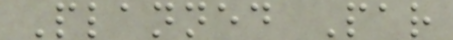Planned Par
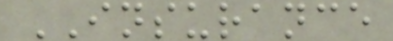INSURANCE
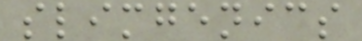slimgenics
